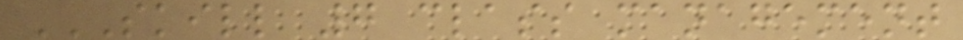SKILL 7 CLASS MANAGEMENT
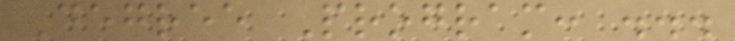Degree Program: ...
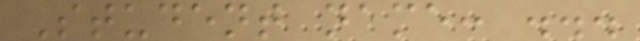Student name: ...
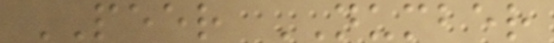PEER NUMBER
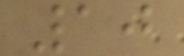10
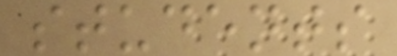students
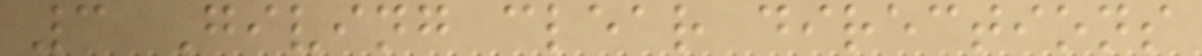3 Giving clear directions
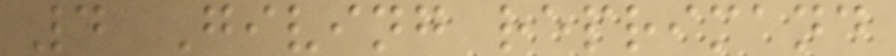4 Giving reprimand
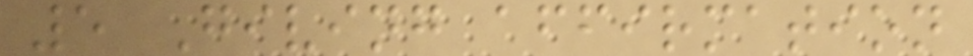5 Giving affirmation
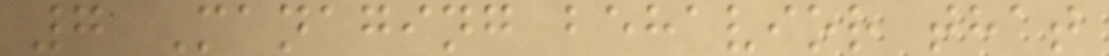7 Managing behavior that
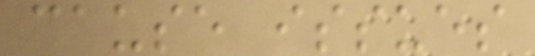cause issues
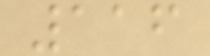116
